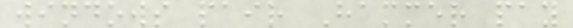windows pair Hammer pay
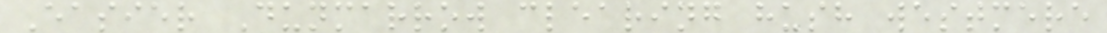Easier Dunmarrow clearing hush westmere
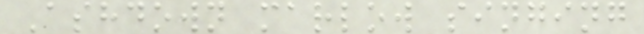Ashdown marlow singing
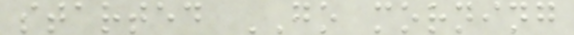started GO morning
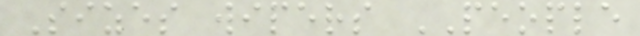Sizes wipers PEOPLE
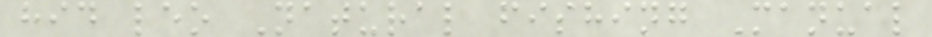hid leo Natural fishing Manual
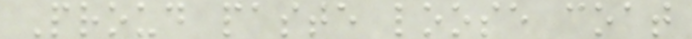Proud paste loose coat
